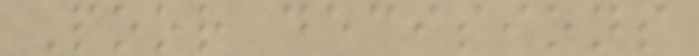Poor decisions
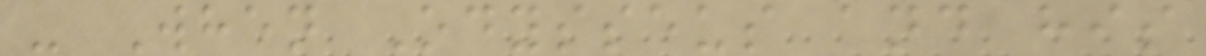- When Odysseus and his
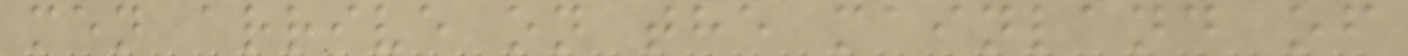men arrive on the mainland of
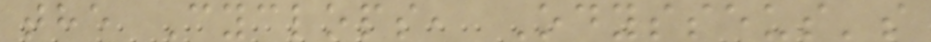the Cyclops, Odysseus's
